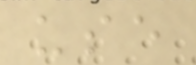use
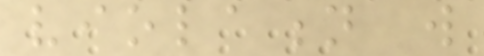violation will
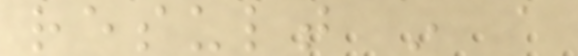result in a
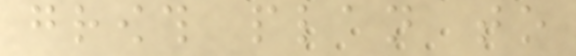growth plan to
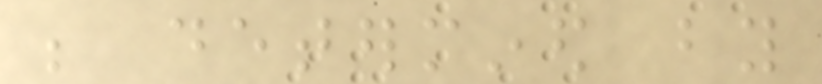be determined by
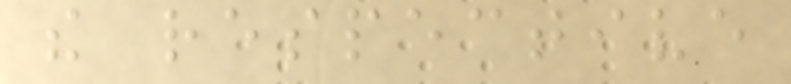the respective
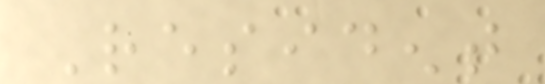Resident
